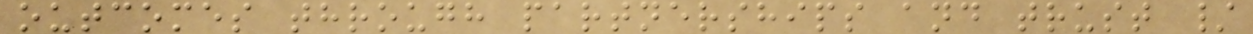outcomes through partnerships and trust /
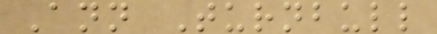Ann Turnbull
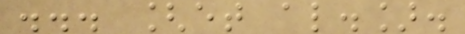... [et al.].
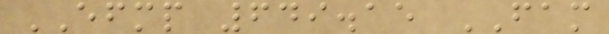EFMP 649.15 FAM
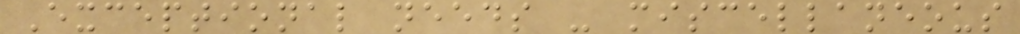Exceptional needs - miscellaneous
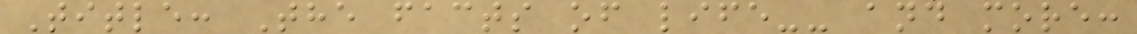Title: The facts of life-- and more:
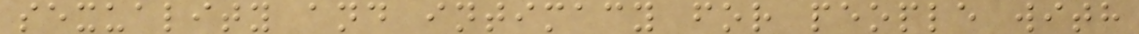sexuality and intimacy for people with
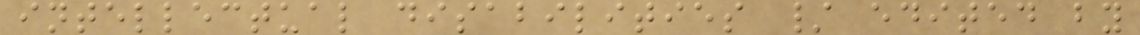intellectual disabilities / edited by
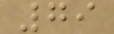79
